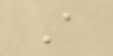A
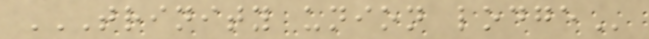TRINITY UNION LODGE
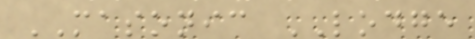MASONIC LODGE
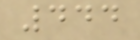444
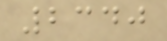2340
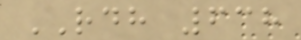RDH 638
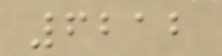6212
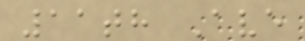11th Ave
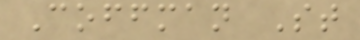Coffman St
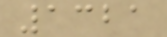1321
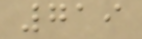719
